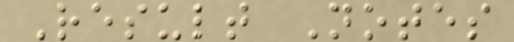Result Notes
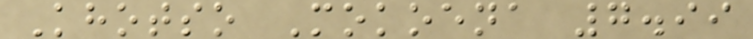Khotso Mokoena 7.99
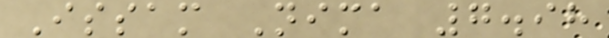Issam Nima 7.98
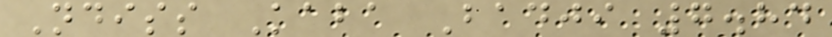Ndiss Kaba Badji 7.84
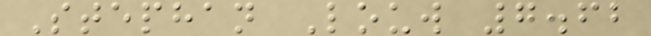Stephan Louw 7.62
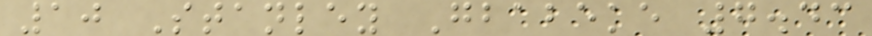10 Stanley Gbabeke 7.43
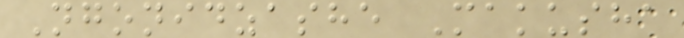Ngonidzashe Makusha
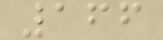166
